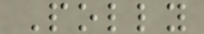Polly
